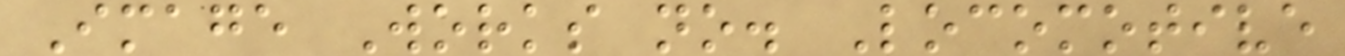Image Works no. Locomotive
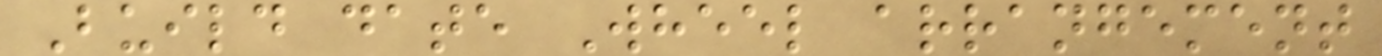Build date Wheel arrangement
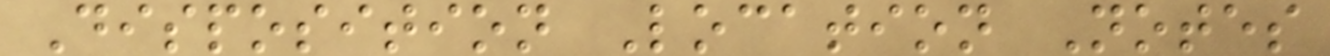Disposition Location Notes
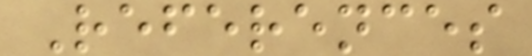References
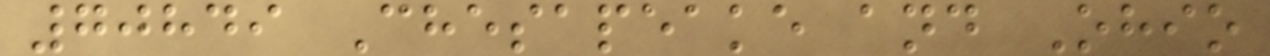70849 Chesapeake and Ohio
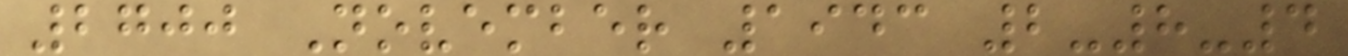2700 November 1943 2-8-4
